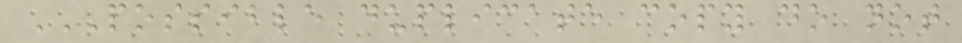POSSIBLE DUPLICATE COPY DO NOT
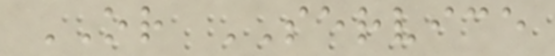OR SERVICE
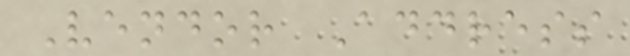Vendor Address
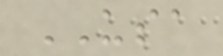USA
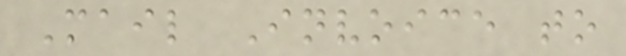Mail Invoice to
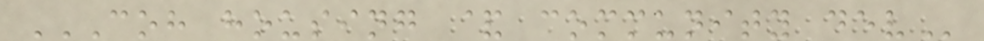COH HOUSING & COMMUNITY DEV
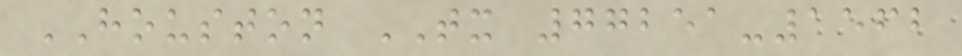HOUSTON TX 77251-1562
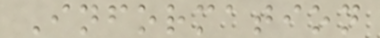Information
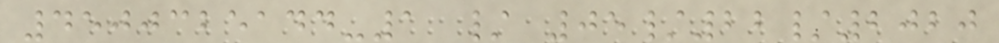4500325144-1 / 05/22/2020
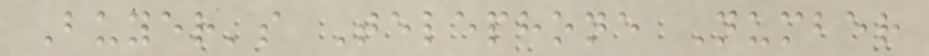Buyer's Telephone Number
